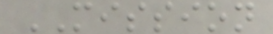MISSION
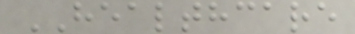HEALTHCARE
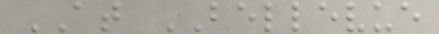AT BELLEVUE
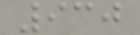930
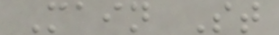Main St
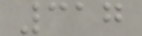317
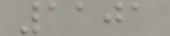1101
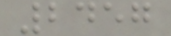2457
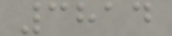3814
